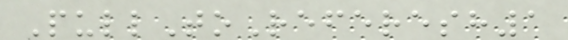PullToReferesh1
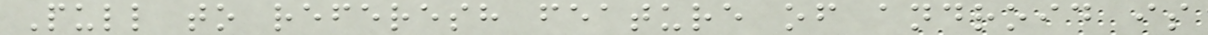Pull to referesh feature of android is
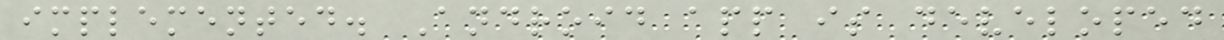implemented. Android app is developed
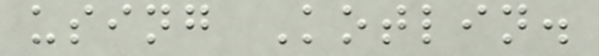using Kotlin.
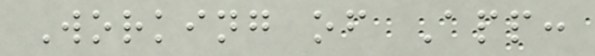Working of App:
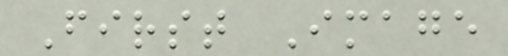First Image
